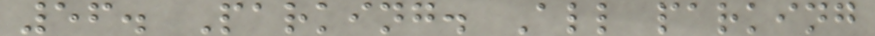56. Parking. All parking
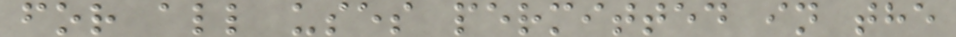for all uses permitted in the
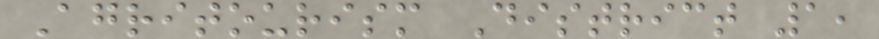Agritourism District 1,
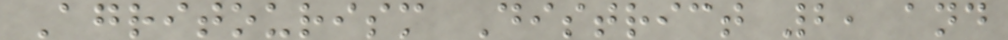Agritourism District 2, and
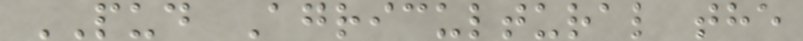PUD Agricultural the
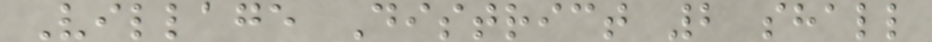Village District 2 shall
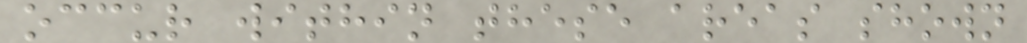occur within these areas shown
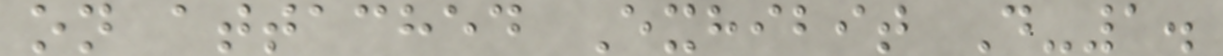on attached Exhibit D-1.
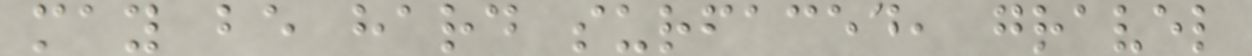may be hard surfaced, gravel
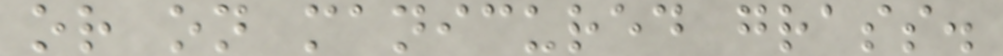or on manicured grass.
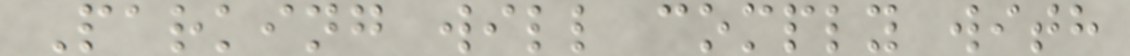Parking will comply with
